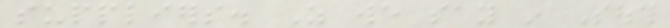suppliers. As we say in South
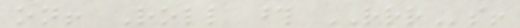on! Roll those RRRs!
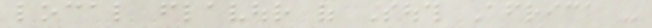local flavour of South Africa -
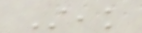Steak
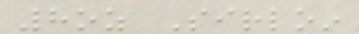8oz Sirloin
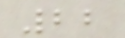22
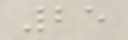25
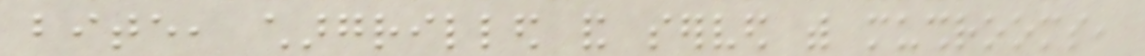bite, chargrilled and served with mushrooms,
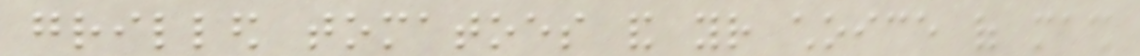grilled tomatoes and your choice of mash
